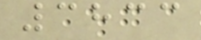3833
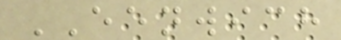EENWICH
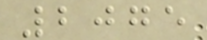2075
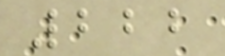222
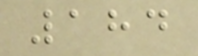184
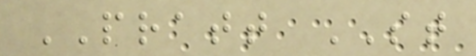PRATT ST
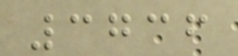3736
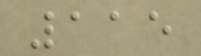115
